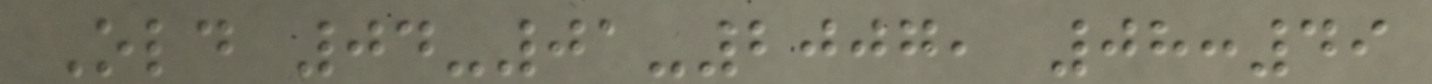Old 04-01-2007, 08:49
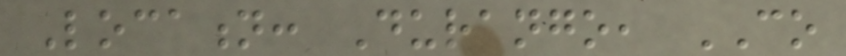Location: Durango, CO
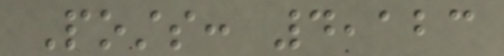Posts: 4,123
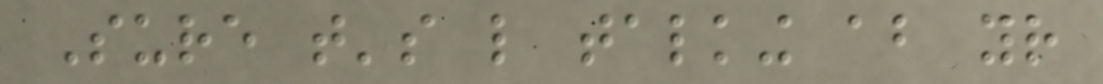Sure that's like talking about your
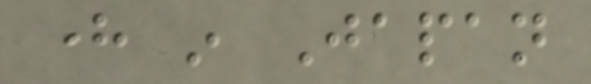here in Japan
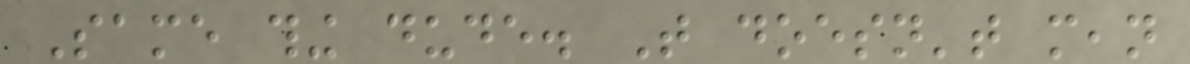Same thing dude. That doesn't mean
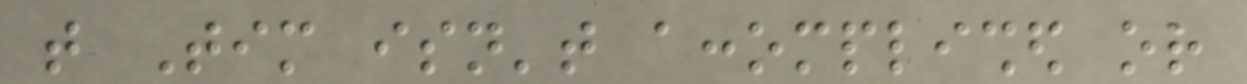that Tim isn't accomplished or
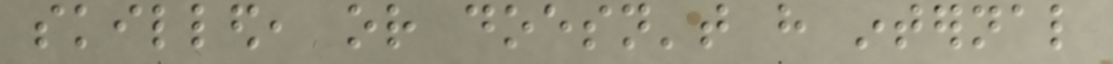skilled, or doesn't have internal
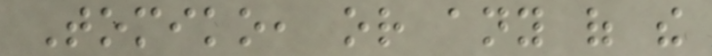Tomiko, or any of the
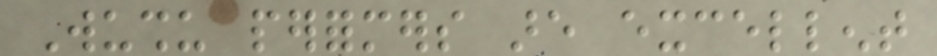Wushu performers are excellent
